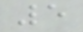5
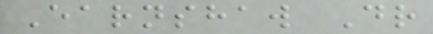Earnshaw Dr
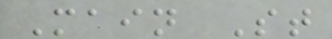Main St
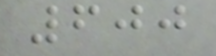600
